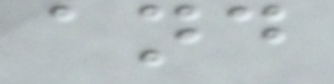and
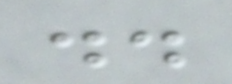..
